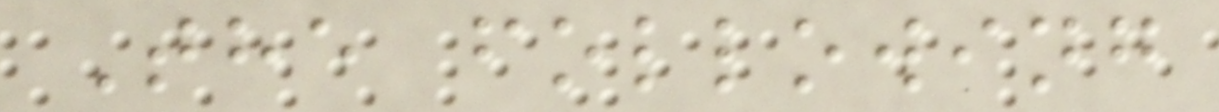The following
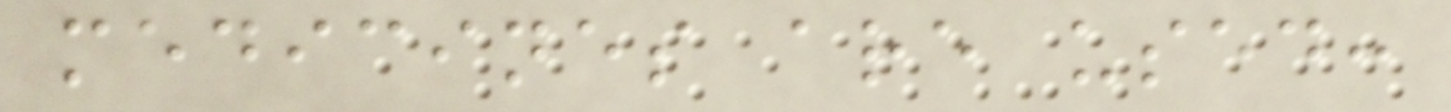medicines are used:
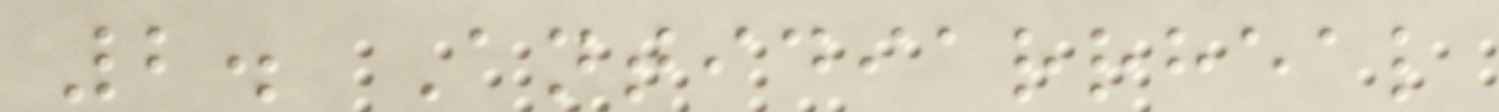2. Antidiarrheal
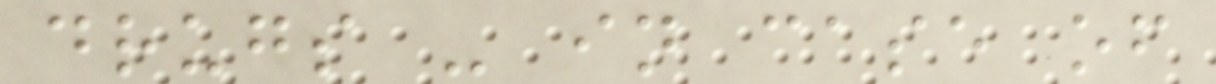drugs - in case of
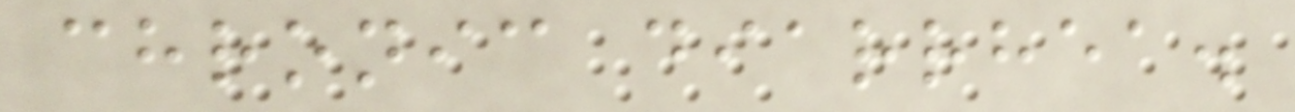chronic diarrhea.
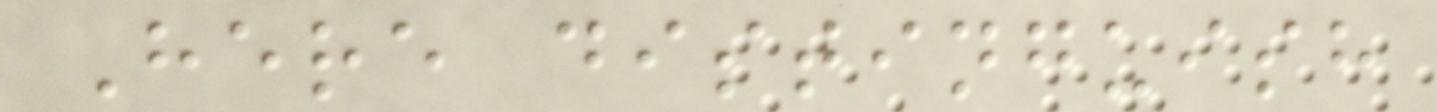Here distinguish
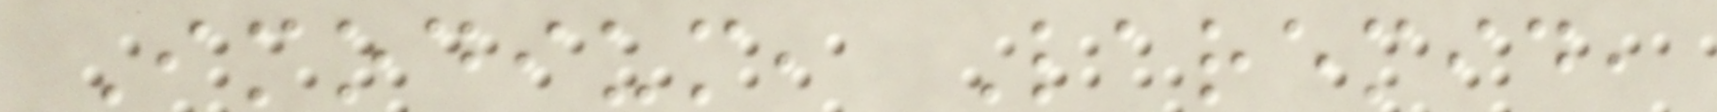Imodium, Laremid,
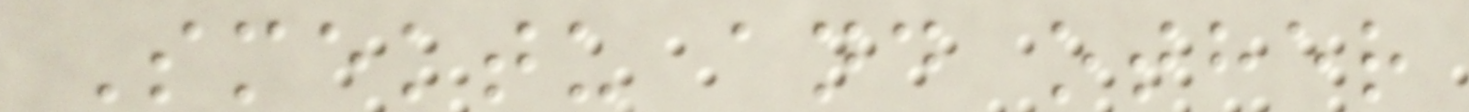Smektu and other
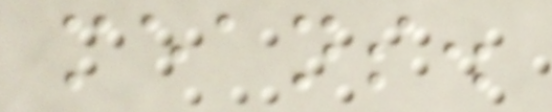means.
